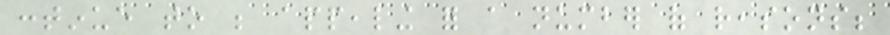continue to be appealing for a number of reasons;
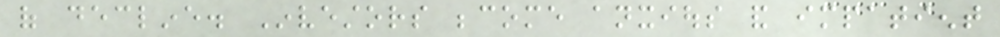of decline. Investors become anxious and impatient
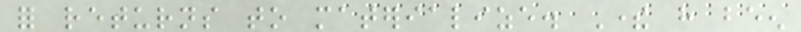for returns to materialize. There have been
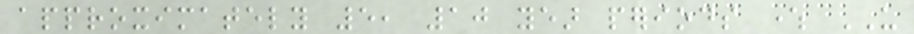approximately 5, 10 year periods where US
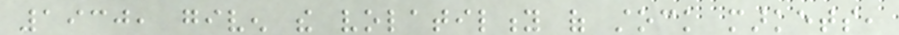1930, given the volatility of stock markets,
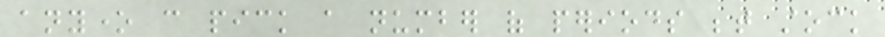anyone can pick a number of periods between stock
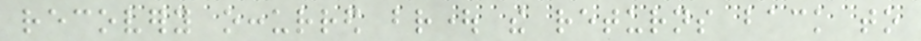recovery occurred brought the returns back to
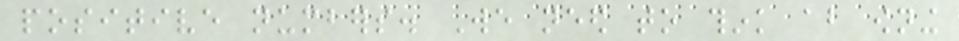positive numbers. We need to think about owning
